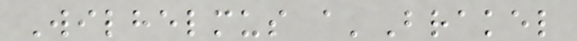Wilhelmus a'Brakel
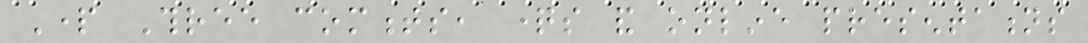Part Three comments, questions and online presentations
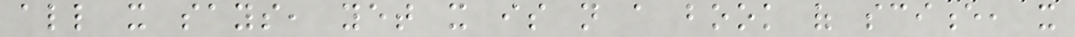all it says, yet it is not a book of science, it
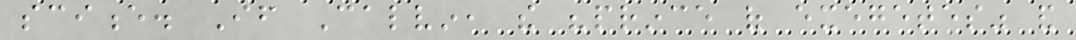science. If Calvin, the "prince of exegetes" and
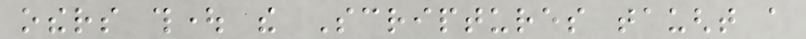others thought the Scriptures taught a
